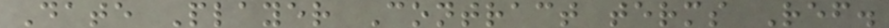Date Player Contract terms Ref.
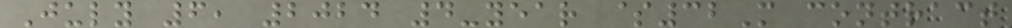July 6, 2024 4-year $32M contract
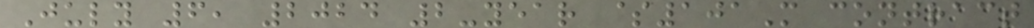July 6, 2024 2-year $101M contract
